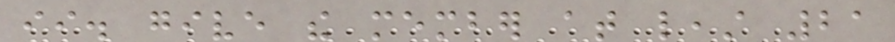ii. give the member at least 21
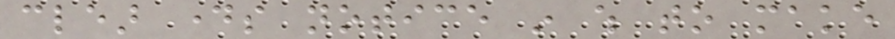clear days notice in which to make
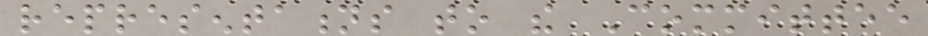representations to the Committee
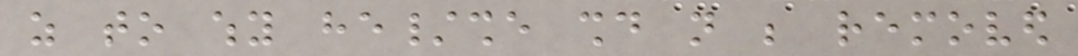as to why he/she should not be removed
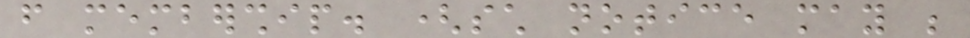from membership. (such notice may be
